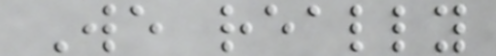We really
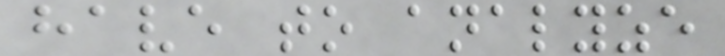have to analyze
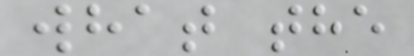what the
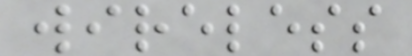wireless
